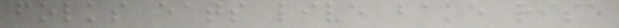folks eats live bake rise
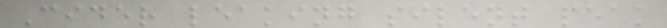Cider leaking silent peak
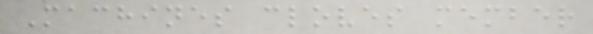Machines cloves member
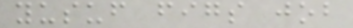yusuf figs job
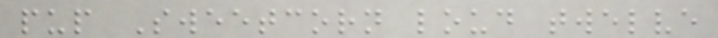pup Sweetcorn loud twelve
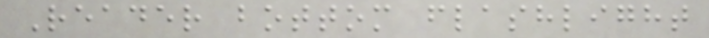Reader bottom flashlight
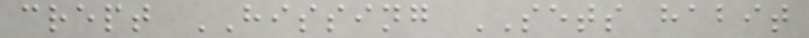crept HISSING SETS habit
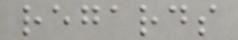regards
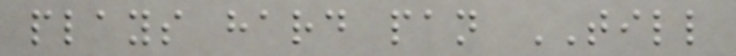plays hard pan TILL
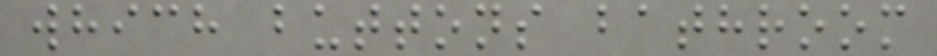which buttons bathroom
